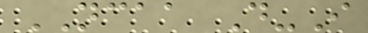NCAA D-I
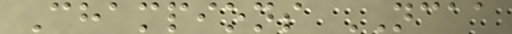Champions NCAA
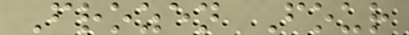Frozen Four
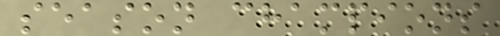season champions
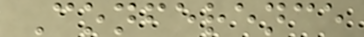Conference
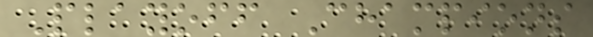Playoff Champions
